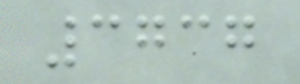3737
